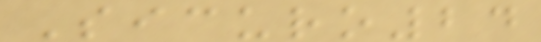Sicuro24
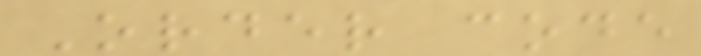Order code
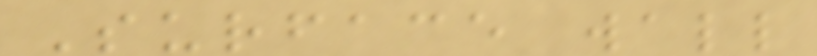Surface wall
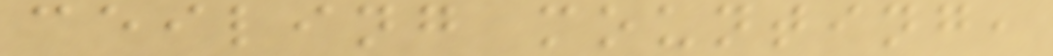ceiling mounting,
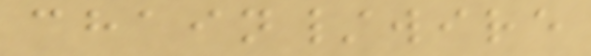chain/wire
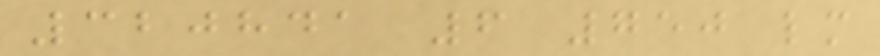320841 6 750 lm
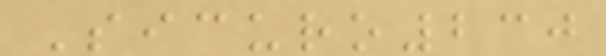Sicuro230
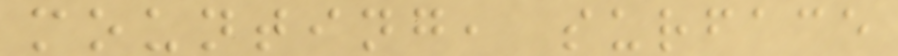mounting, surface
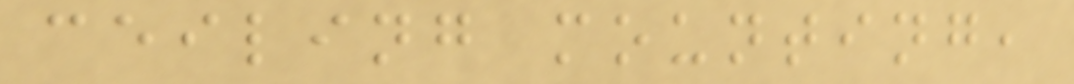ceiling mounting,
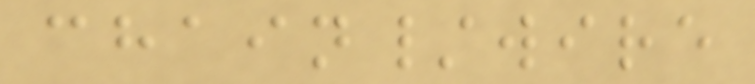chain/wire
